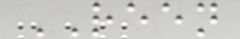REEN
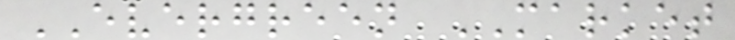EVERGREEN MARKET
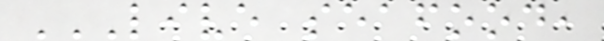LIVE SEAFOOD,
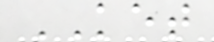KET
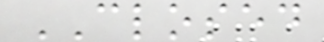CLOSED
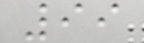99
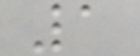1
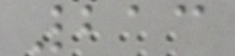213
